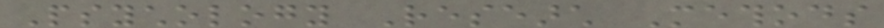Psychology Research Methods
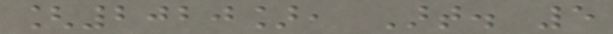[2020], Art. 5
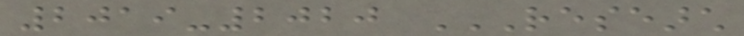2019-2020 RESEARCH
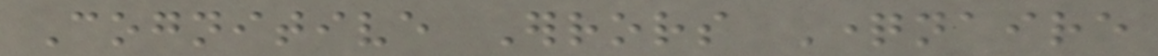Cognitive Errors Questionnaire
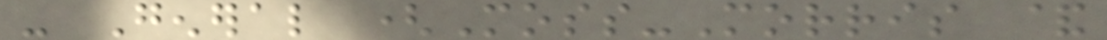- General (Moss-Morris &
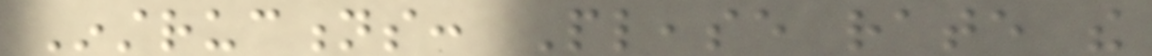Instructions: Please rate the
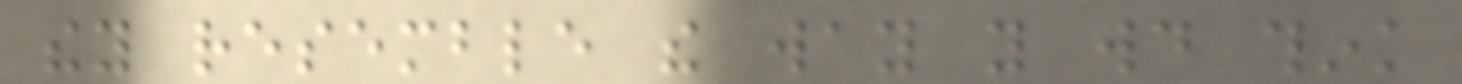they resemble the way you would think
